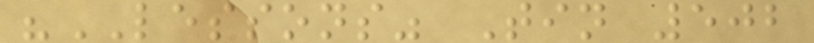"LESSONS" Tin 502
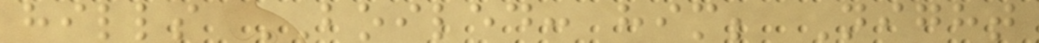hills BOILED: him; Night
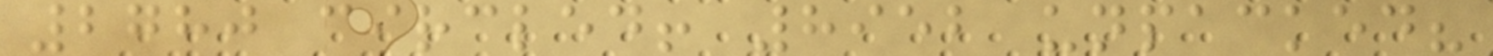2780 circled! 8952 unpacked?
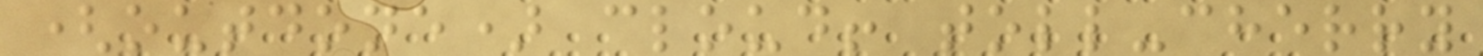(outdone) cloud! toll-cherry
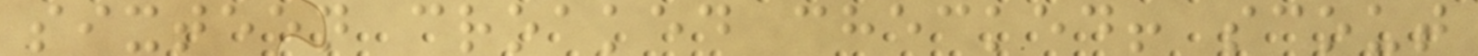sixteen croaked checked! scout
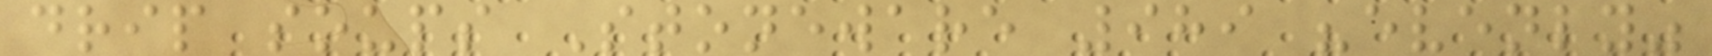drip soups Stoneware 989 "evenly"
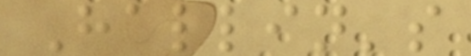Hallin's
